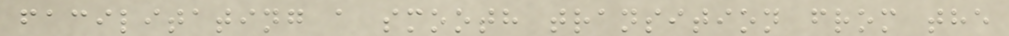facilitating a smooth transition from the
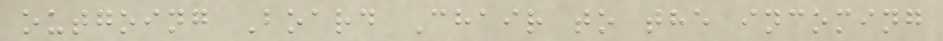outgoing Board Chair to the incoming
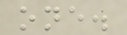one.
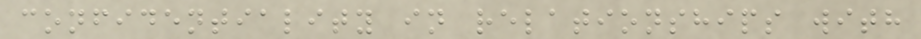confidentiality in relationships with
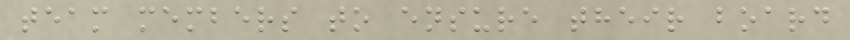team members to ensure their board
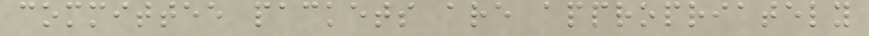committee packets are appropriately
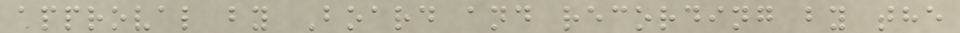approval by Board and recording by the
